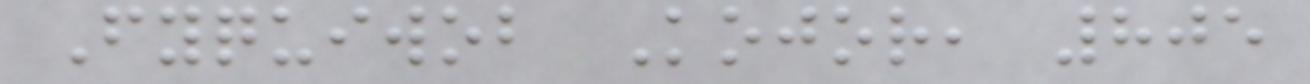Fyquiwob Kojor, 805
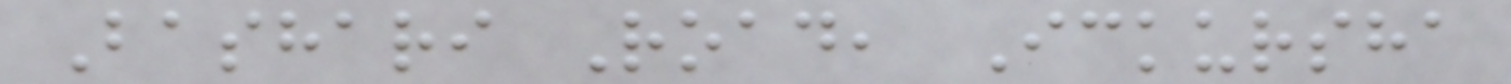Bashari Road, Ickursha
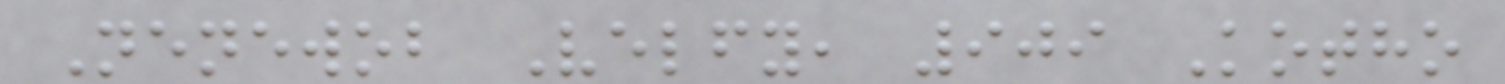Nenewob Velfy, 909 Kotho
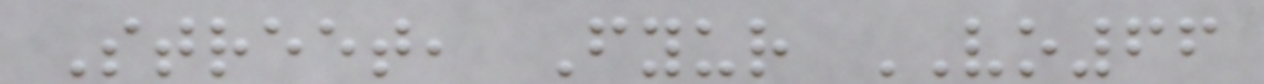Street, Fyur VO66
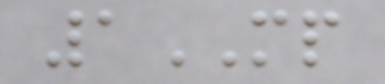1MP
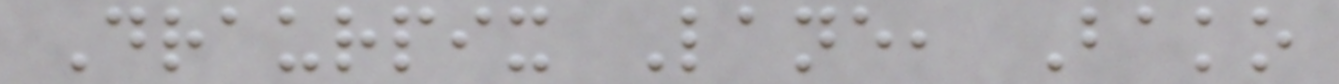Draurpix Lane, Bako
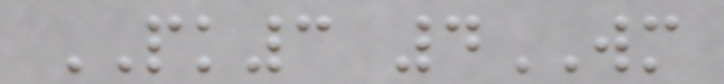PK3 4WM
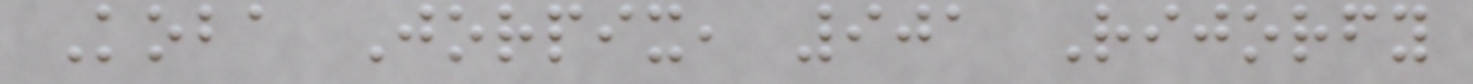Koba Jorpix, 901 Rijorfy
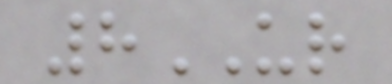8UR
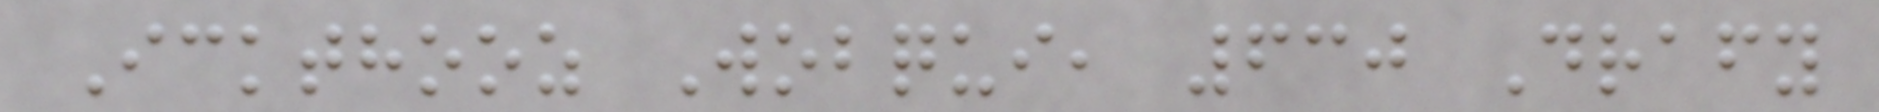Ickthooz Wobqui, 630 Drafy
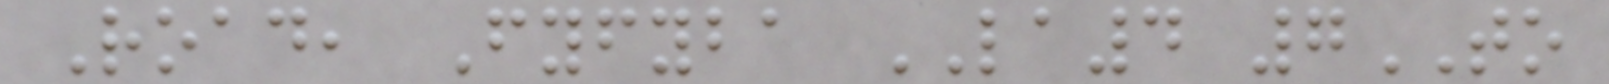Road, Fyfyba LA4 7TO
